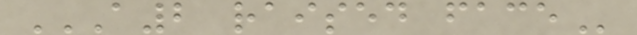A2 RAISED FACE
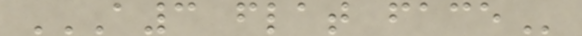A3 FLAT FACE
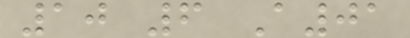10 6 A01
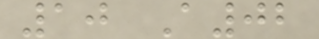10 A02
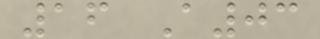16 A03
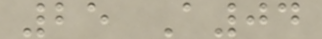25 A04
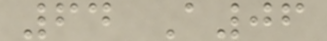64 A06
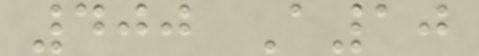400 A10
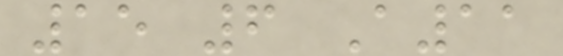15 6 A11
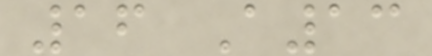16 A13
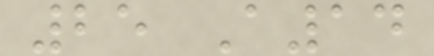25 A14
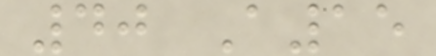40 A15
